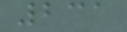231
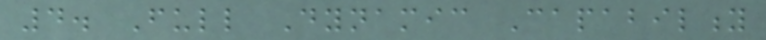4. Full Dynamic Capability
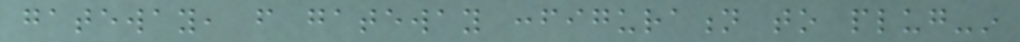gateway, from gateway configuration to plug-in
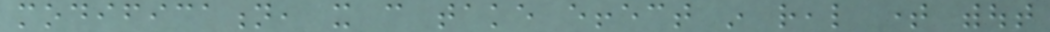modification, it can take effect in real time without
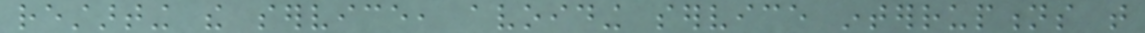restarting the service, avoiding service interruptions that
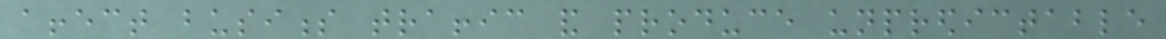affect business traffic and produce unpredictable
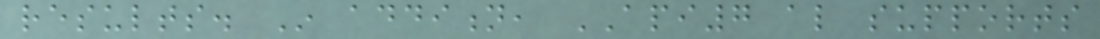results. In addition, API7 also supports
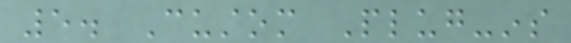5. Custom Plug-ins
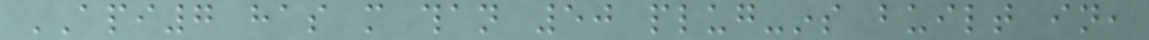API7 has more than 50 plug-ins built in,
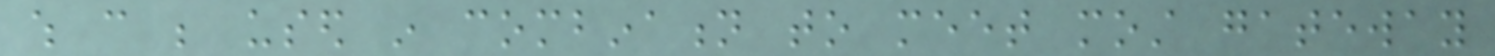which can be used in combination to meet most gateway
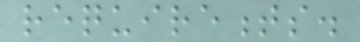requirements.
